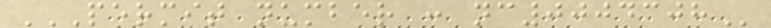PERMIT NUMBER : NC0004308
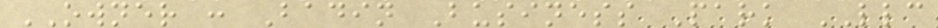OWNER : Badin Business Park LLC
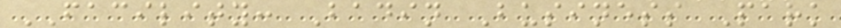FACILITY: Badin Business Park
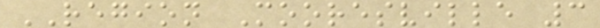REGION Mooresville 3
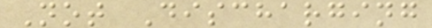Not Discharging
